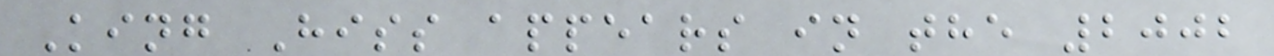King Hiss appears in the 2002
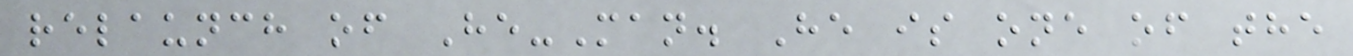relaunch of He-Man. He is one of the
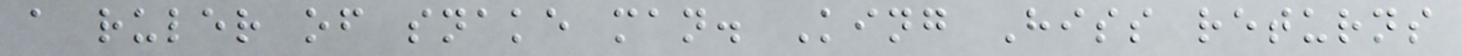a ruler of snake man. King Hiss returns
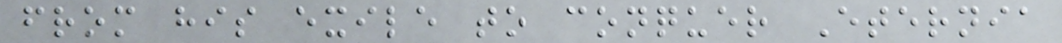from his exile to conquer Eternia
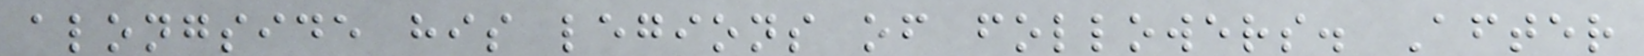alongside his legions of followers. After
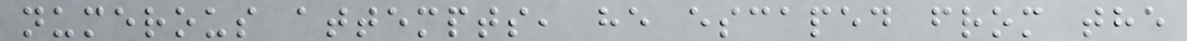numerous attempts, he escaped from the
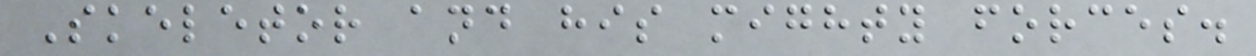Skeletor and his mighty forces.
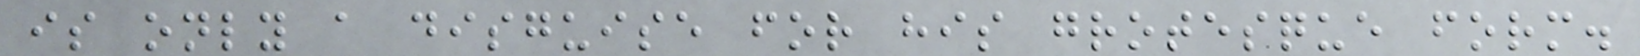is only a disguise for his grotesque form.
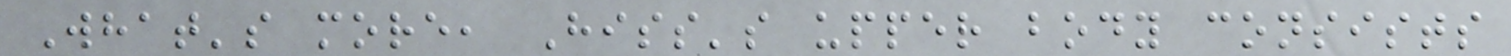What's more, Hiss's upper body consists
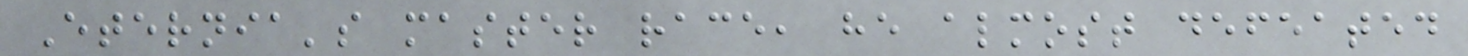Eternia's master race, he almost defeated
